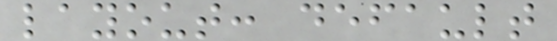layout: default
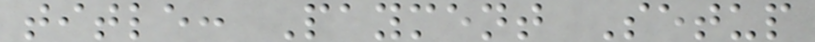title: Payment Setup
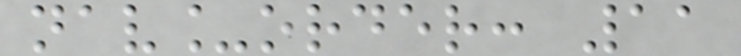nav_order: 11
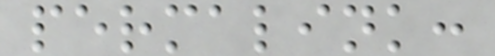permalink:
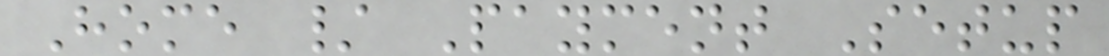Home / Payment Setup
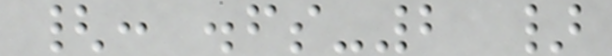{: .fs-2 }
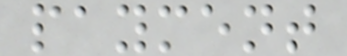payment
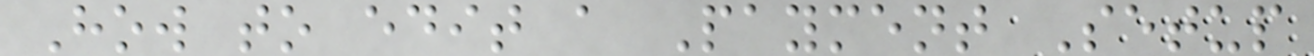How to edit a Payment Setup
